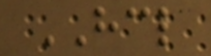HCL
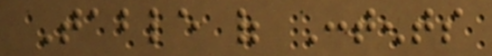Table of Contents
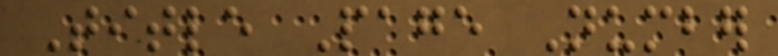Title Page Number
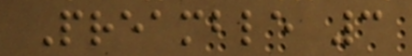Preamble 3
